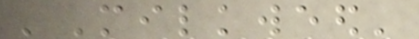'Milkweed'
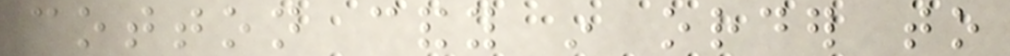cotton candy in order to
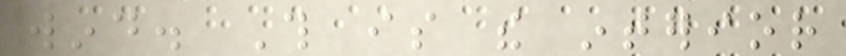wind. This is the interior
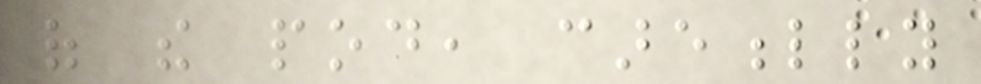of the pod, carefully
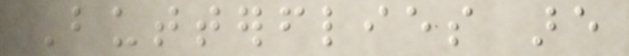Butterflies are
